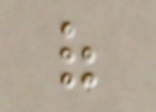of
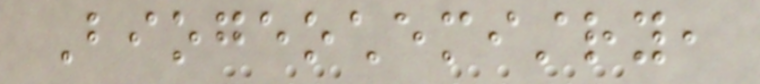Biogeochemistry,
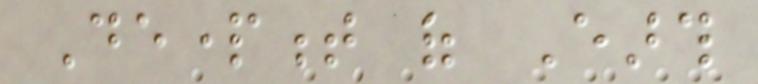Department of Earth
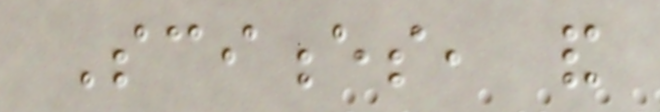Sciences, and
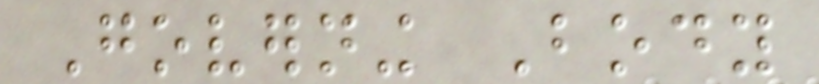Governing Body
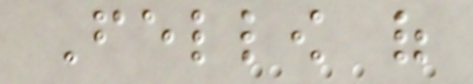Fellow of
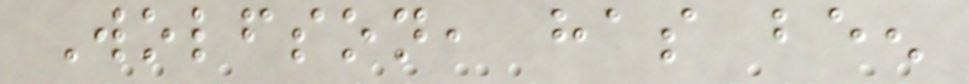Wolfson, has been
